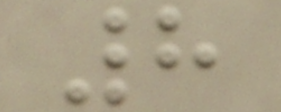8
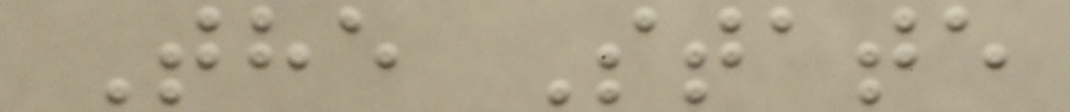The State
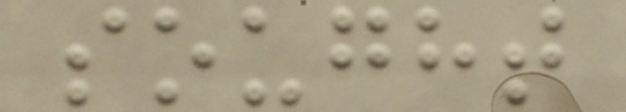sought
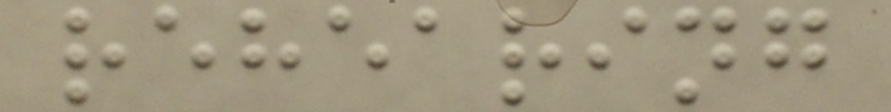rehearing
